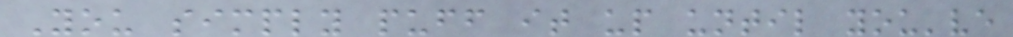You simply puff it up until you've
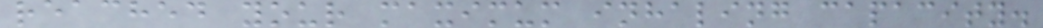reached your maximum inhaling capacity.
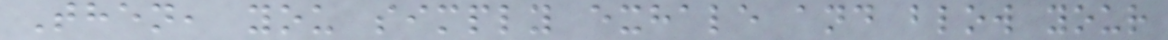Then, you simply exhale and blow your
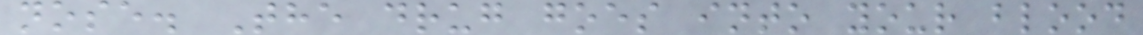nose. The drug goes into your blood
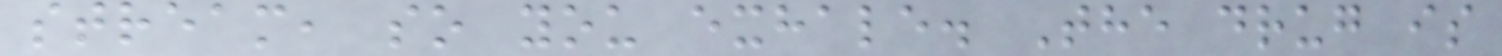stream, so you exhale. The drug is
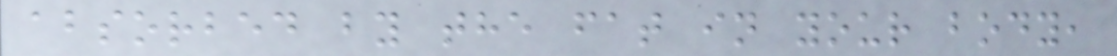absorbed by the fat in your body,
